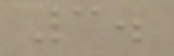3.
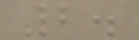2.
